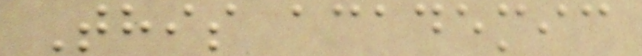This academic
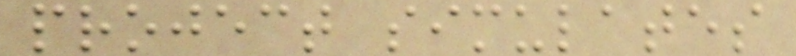project simulates
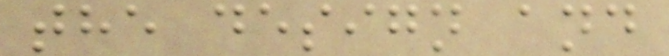the design and
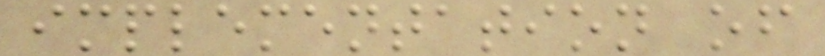implementation of
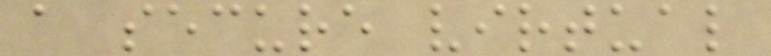a secure virtual
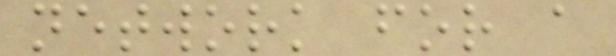network for a
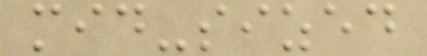mid-sized
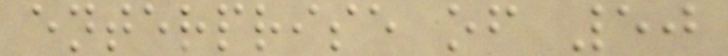enterprise of 50
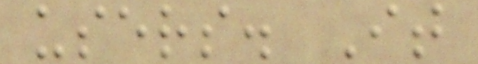users. It
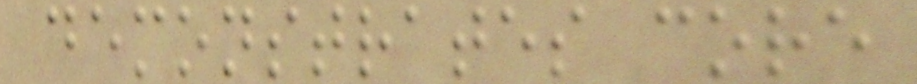demonstrates core
